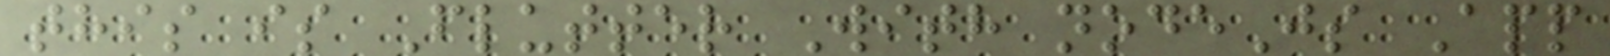this is Flutter With nodeJs App
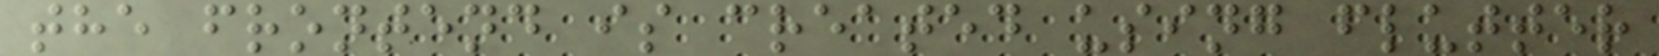the frontend is created using flutter
